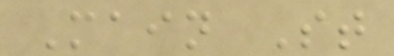Main St
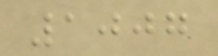1007
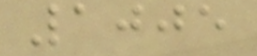1005
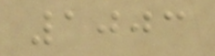1003
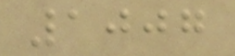1007
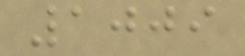1009
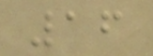16
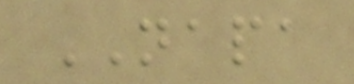NAPA
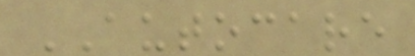AUTOCARE
